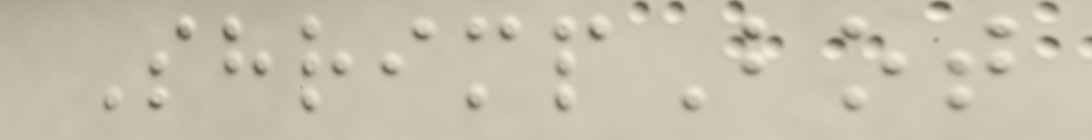ShrimpBot
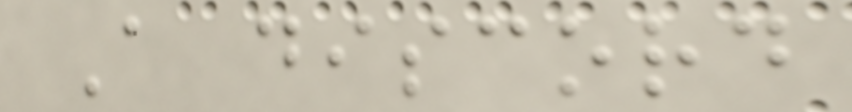A discord
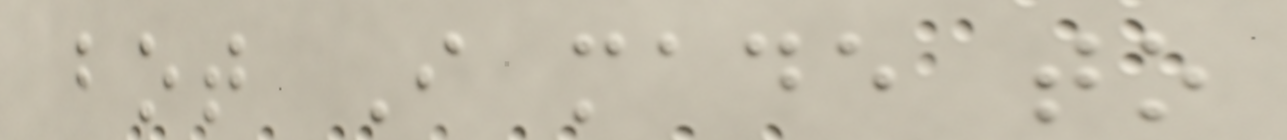bot I made to
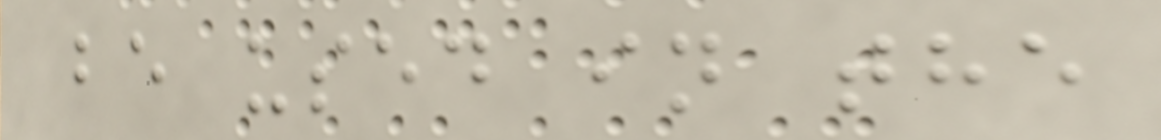be used in the
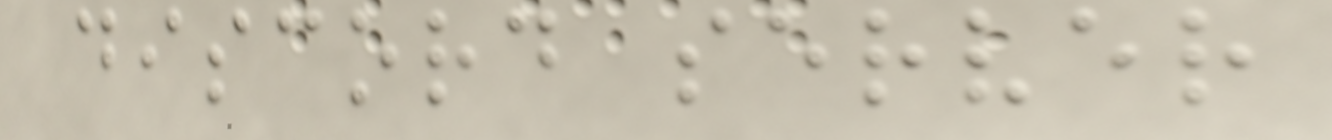discord server
